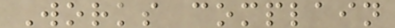Works complain
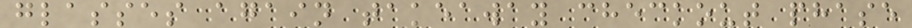glasses again takeaway checkout phase
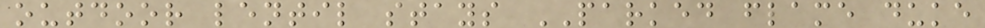outdoor lentil stays PARKED flame duke
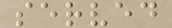served
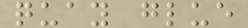quay glue
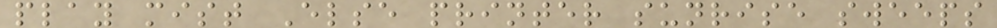play mist Else printer sunrise sweeps
